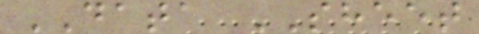DATA SHEET
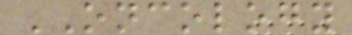ONCOLOGY
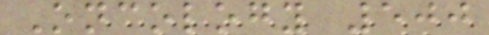Oncology 500
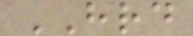HRD
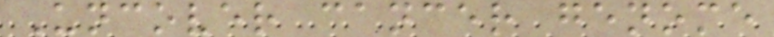Uncover cancer genome
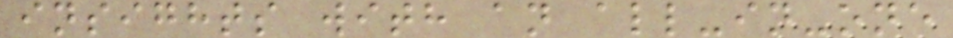insights with an all-in-one
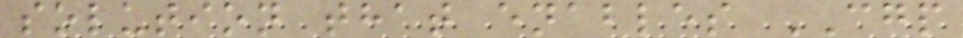solution that enables CGP
